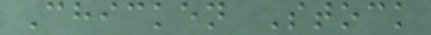Chicken Stock
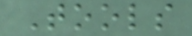Tools
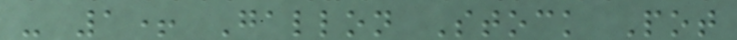- 1+ Gallon Stock Pot
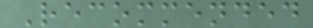Recommended
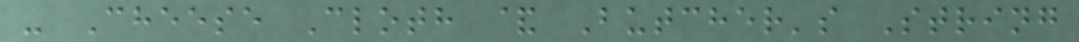- Cheese Cloth & Butcher's String
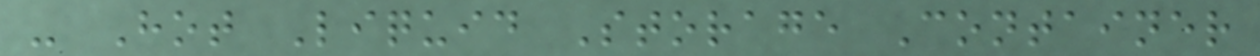- Hot Liquid Storage Container
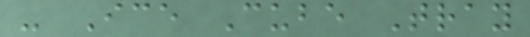- Ice Cube Tray
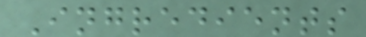Ingredients
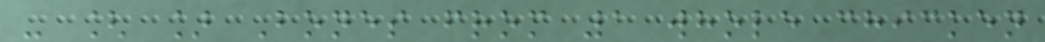- [ ] Bones from 1 whole chicken
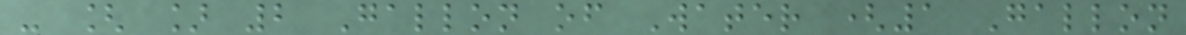- [ ] 2 Gallon of Water (1 Gallon
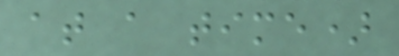at a time)
